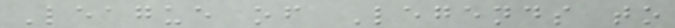League of Legends to
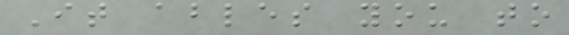It ables you to
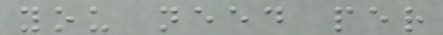you need per
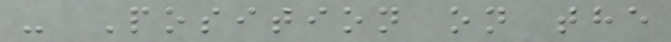- Position on the
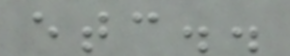etc..
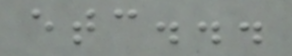etc...
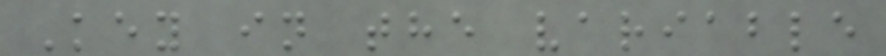Key in the variable
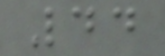44
